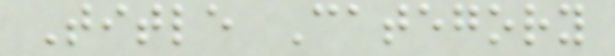Title Category
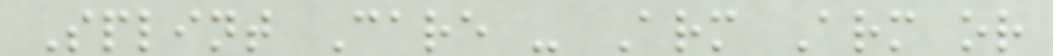Splint Care - Arm Arm or
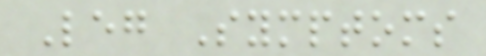Leg Symptoms
